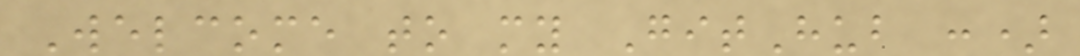Welcome to my GitHub :)
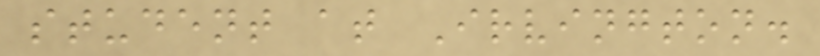student at Irvington.
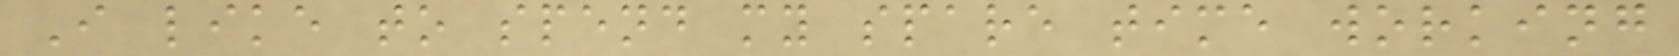I like to spend my spare time working
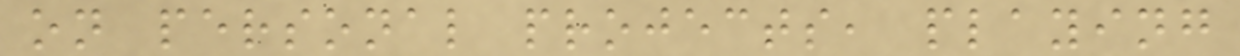on personal projects, playing
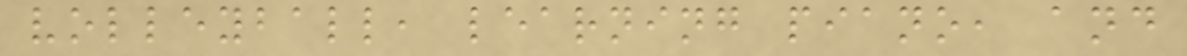volleyball, learning piano, and
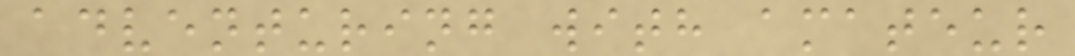adventuring with amateur
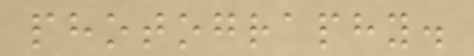photography.
